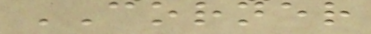CORNER
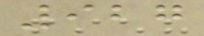927
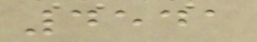4541
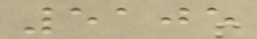5105
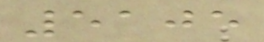5105
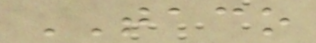TACO
